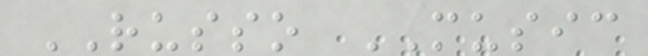RUSSO MUSIC
